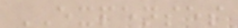EXPENSES
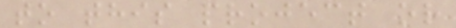to this project or
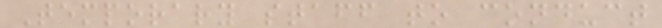Temporary staff to conduct
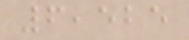6,525
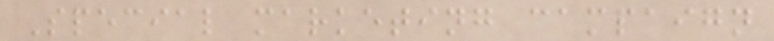Special marketing campaign
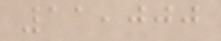11,000
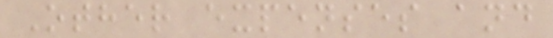Other expenses and
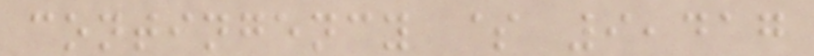contingency $ 9,417
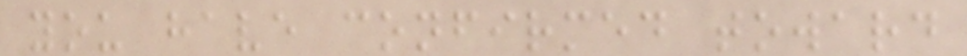you have confirmed toward
